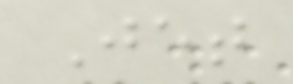Jet
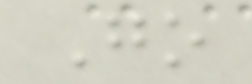Go
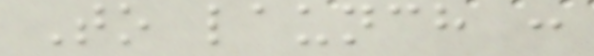To launch :
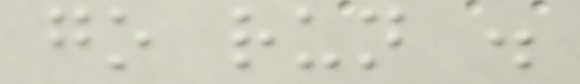go run .
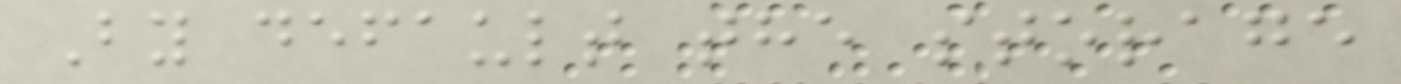By default the storage
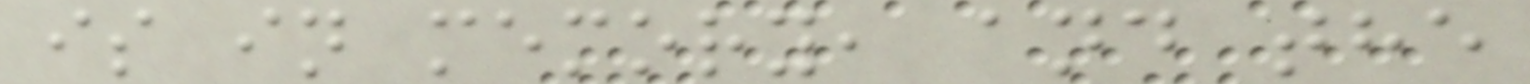is in memory, and the
